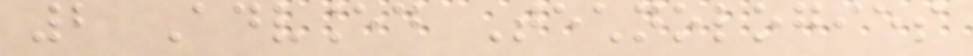2 Advanced Technologies
